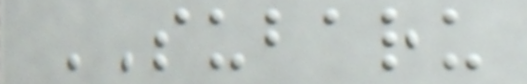SUBARU
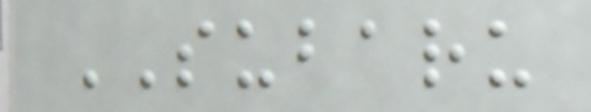SUBARU
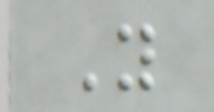Y
